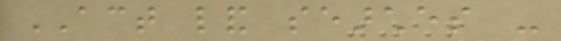ACT land searches -
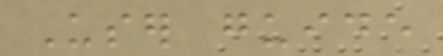User guide
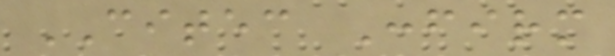CITEC Confirm
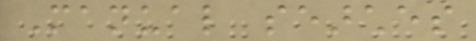Manual searches
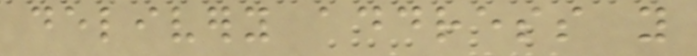delivery address you
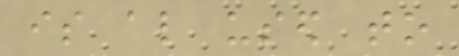is also used to
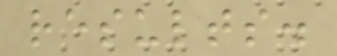results.
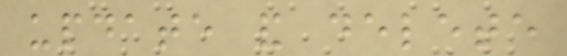update and delete
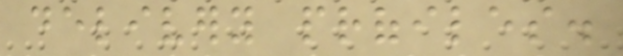delivery profiles.
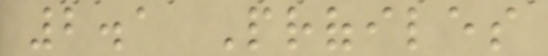2.1 Profiles
